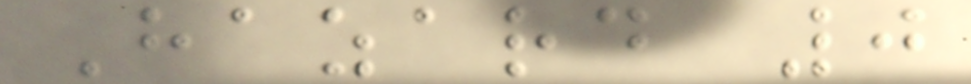Hazard 0
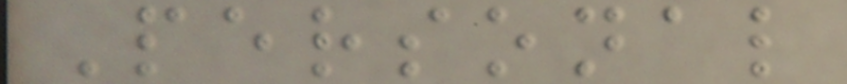Personal
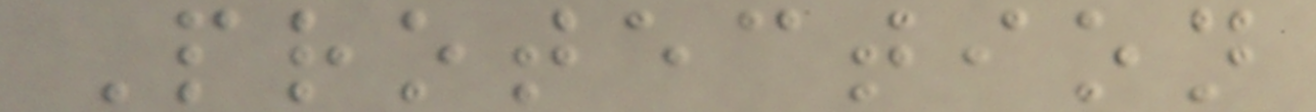Protection
